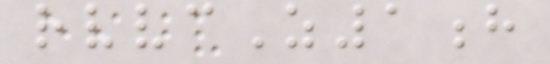rvvcZ1h
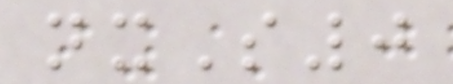nxS0
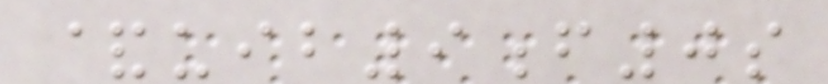&uib9f0s
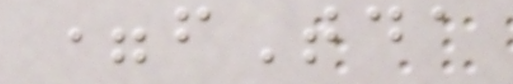=fTda
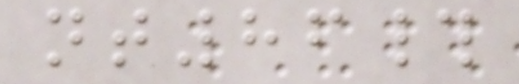nt86#
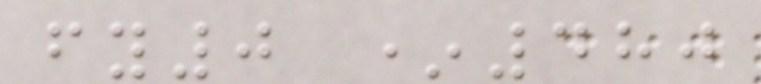fy0 *480
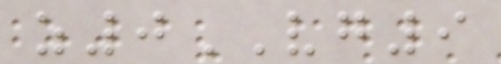z0VG9
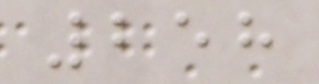258
